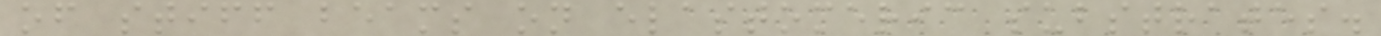of stiff beams on elastomeric substrates.
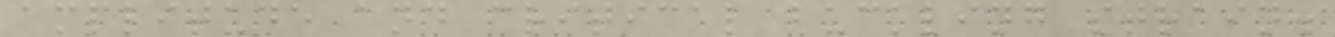amplitude and critical buckling strain.
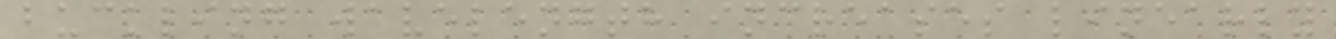buckling wavelength increases linearly
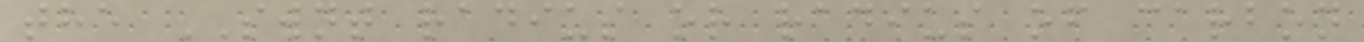the SWNT radius or radius of carbon
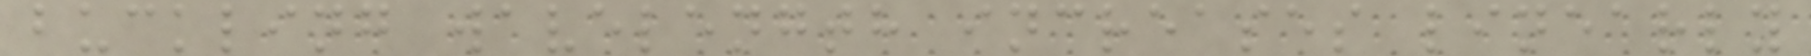buckling wavelength increases linearly
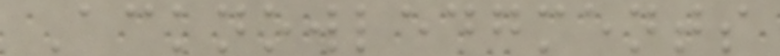Acknowledgments
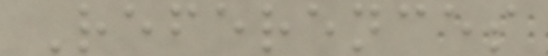References
